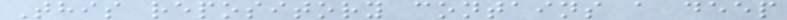This repository contains a deep
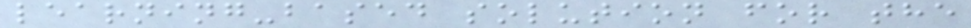learning-based solution for the
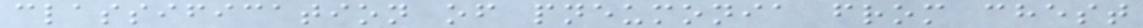classification of pneumonia from chest
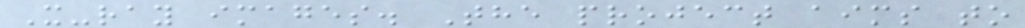X-ray images. The project aims to
